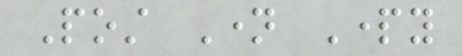Post Name Party
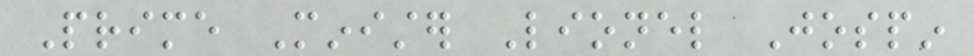Prime Minister Lionel Jospin
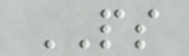PS
